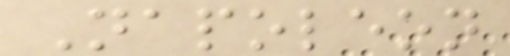Napoleon
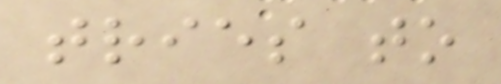tries to
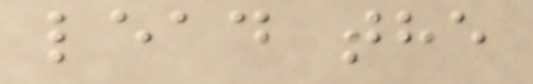lead the
